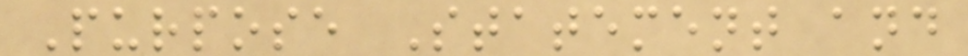Purpose Statement and
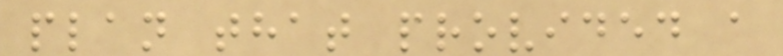plan that provided a
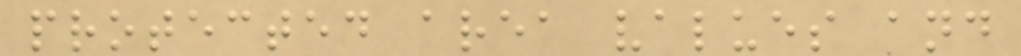protected area values and
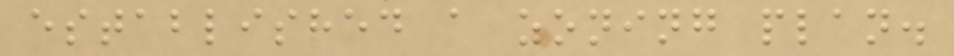established a zoning plan.
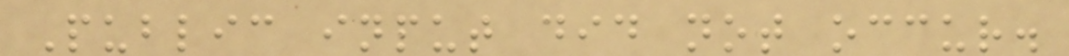Public input did not occur.
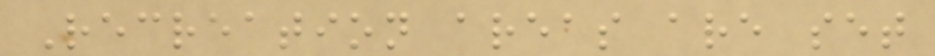Recreation areas are set
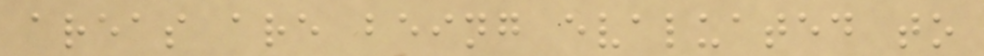areas are being evaluated to
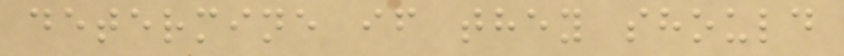determine if they should
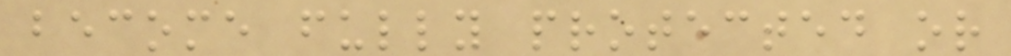become fully protected or
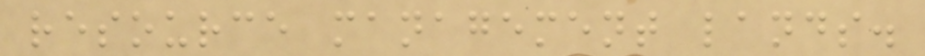resource management lands.
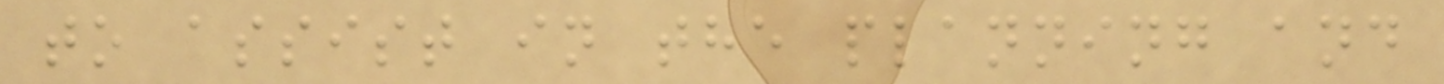to assist in the planning and
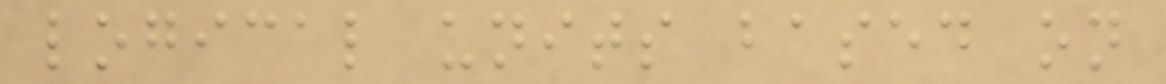logical units based on
